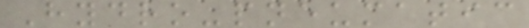Hydro-pneumatic
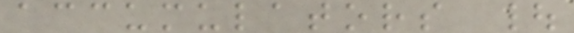accumulators |
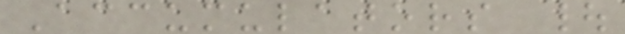Accumulators |
